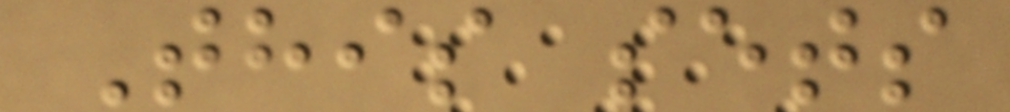This sets
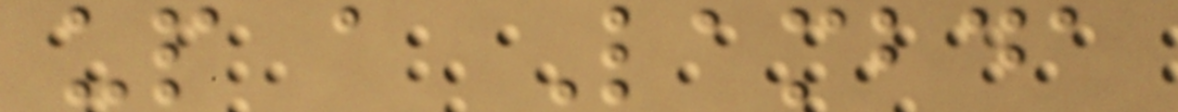up a Lambda
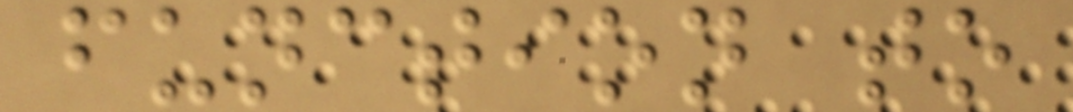function to
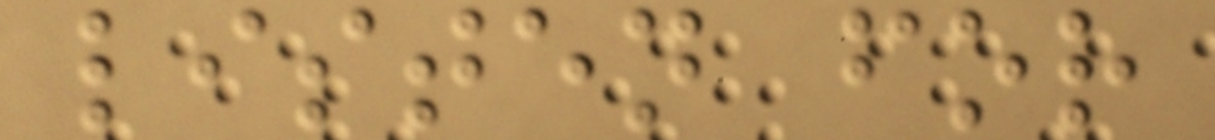listen for
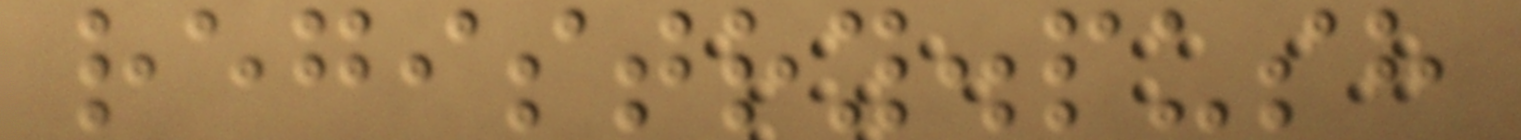registry.push
